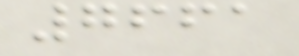7661
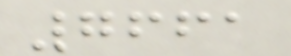7661
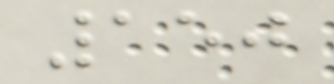150
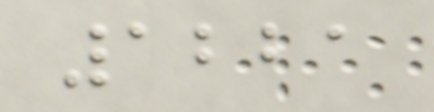1221
